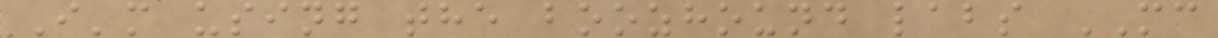I'm using the boozhound labs MC
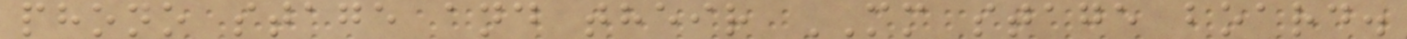phono stage and their MM stage board.
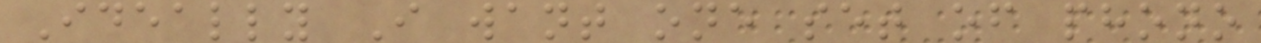Ideally I want one set of phono
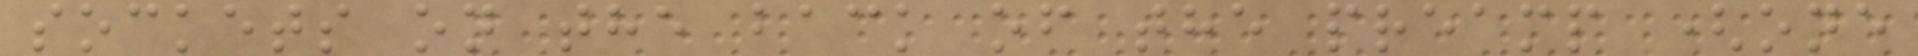sockets on the back of the preamp (one
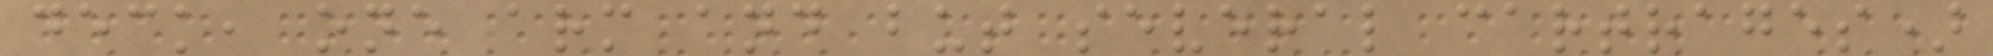deck, one arm and but several cartrages)
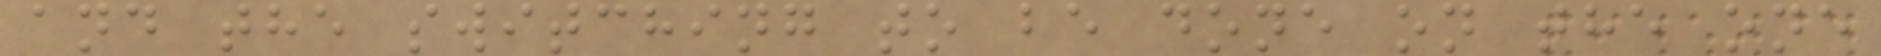and the switching to be done on the one
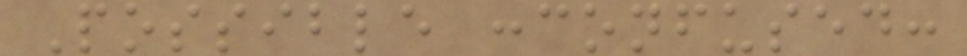Possible :confused:
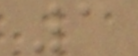1
